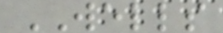WELLS
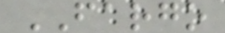FARGO
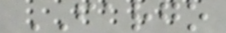FARGO
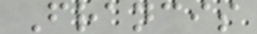Francis
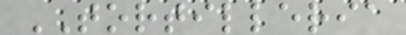TORTILLERIA
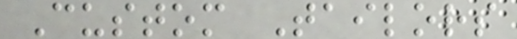Custom Tailors
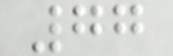77
